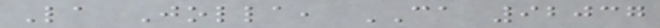La Jolla, CA 92037
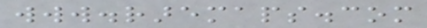www.raremaps.com
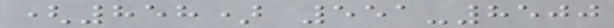(858) 551-8500
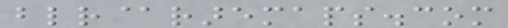blr@raremaps.com
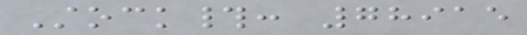Stock#: 78915
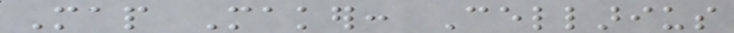Map Maker: Cellarius
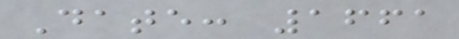Date: 1661
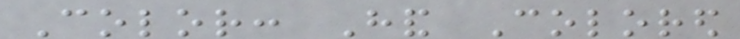Color: Hand Colored
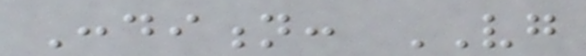Condition: VG
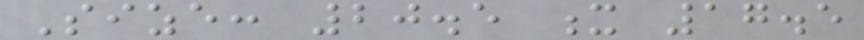Size: 20.5 x 17.5
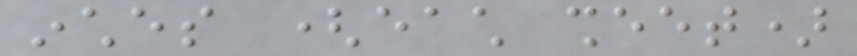inches (each sheet)
